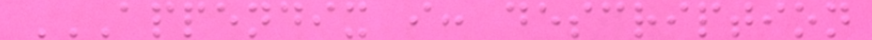APPENDIX I: DESCRIPTION
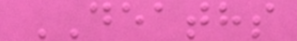DEATHS
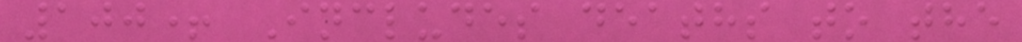100+ Includes deaths to the
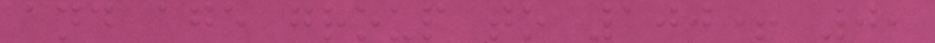and age group to 100+ 0,
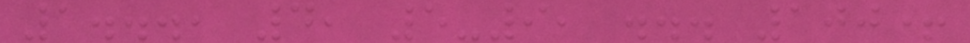1..., 4, 5-9, ... 100+
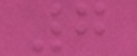7
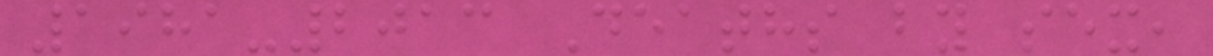1981-2013 Deaths by sex,
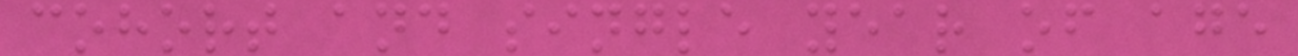cohort and single year of age
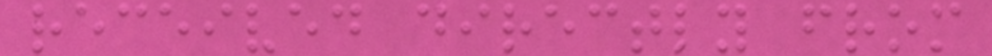received directly from
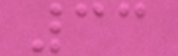33
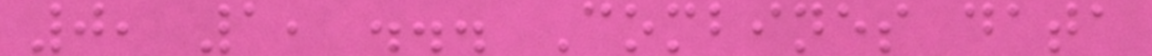0, 1, ... Combines data
